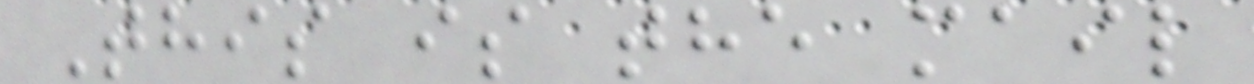This is the mail
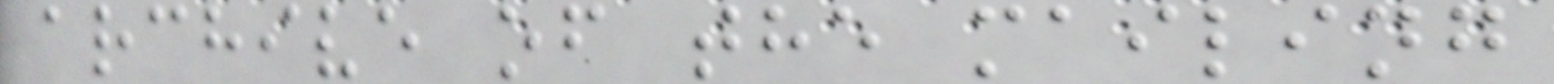archive of the mailing
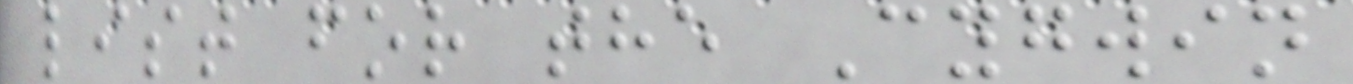list for the Cygwin
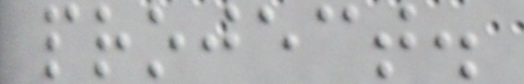project.
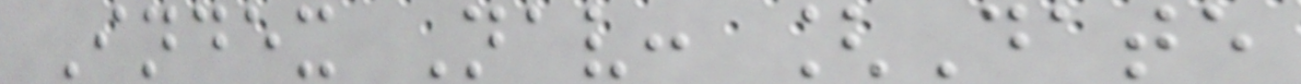Index Nav: [Date
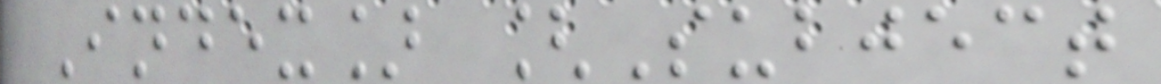Index] [Subject
